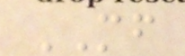MF
